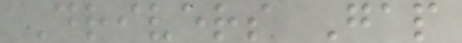Drivers Gap
